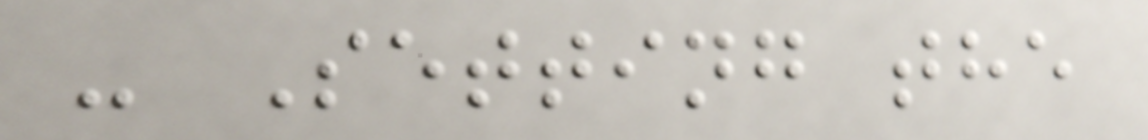- Setting the
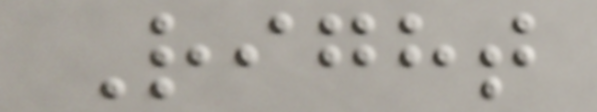Right
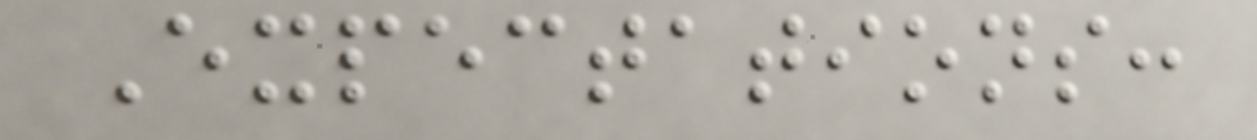Expectations:
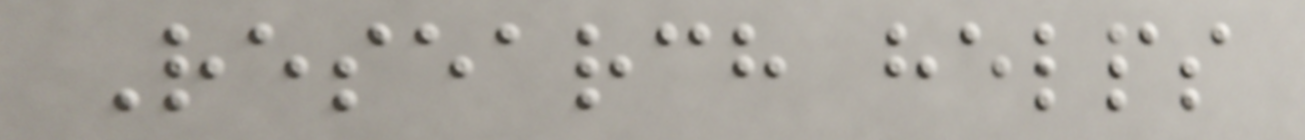Research helps
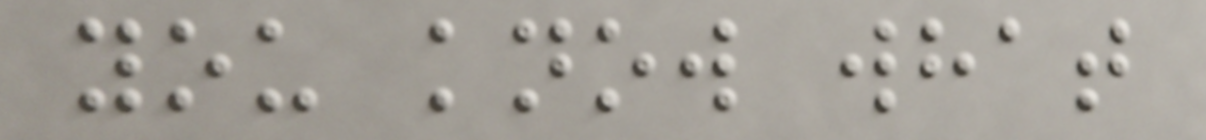you know what
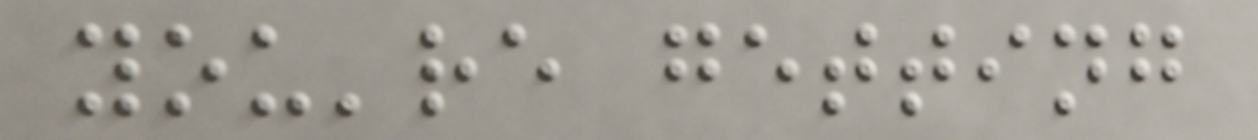you're getting
